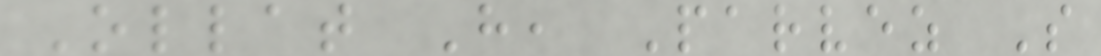Ollat H, Parvez S
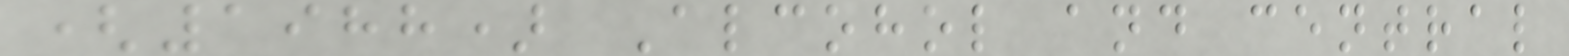(1988) Alcohol and central
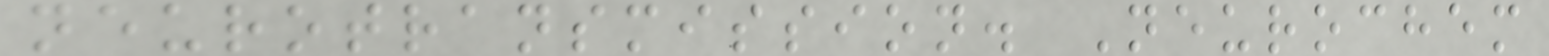neurotransmission. Neurochem
